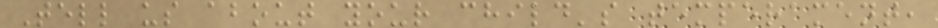Tell us about your child's temperament,
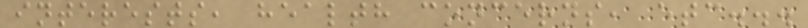interests, health concerns, etc...
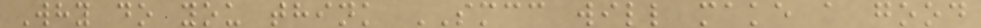Why do you think SMCC will make a good
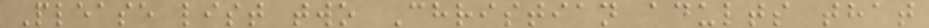Please list two Christian adults that
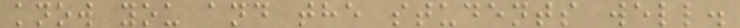know you and the students well.
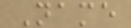Name
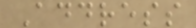Address
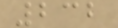232
